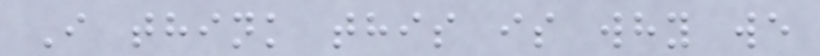I think this is why we
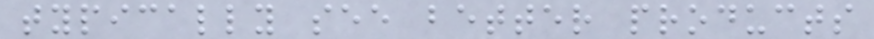typically see better products
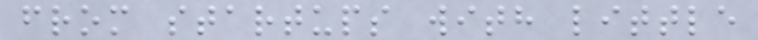from startups with little
